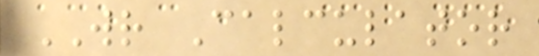WR Calculator
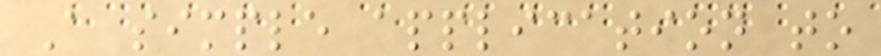A simple application to
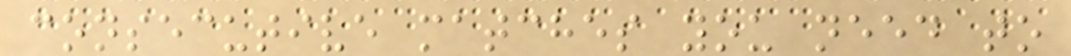consecutive matches you need to
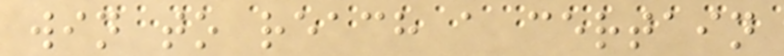win to reach a certain
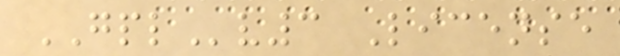GPLv3 License
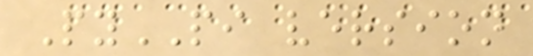PyPI version
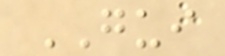GUI
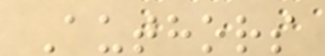Authors
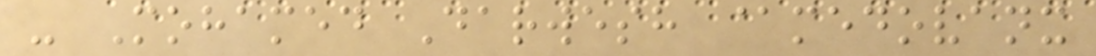- Mohamed Darwesh @medovanx
